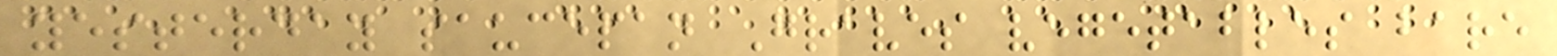yesterday saucepan Graves vegetables bare
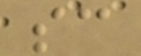sc
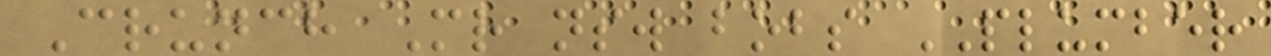Crunch Mr nsw bobs PLUMBER
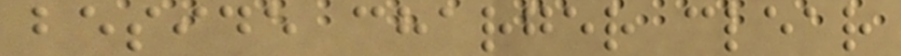beside charger clear
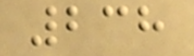238
